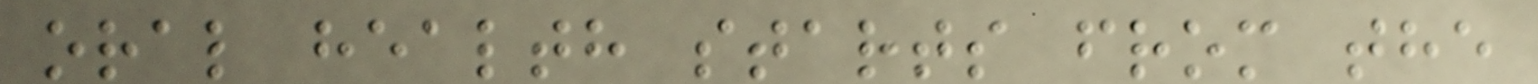oral health starts from the
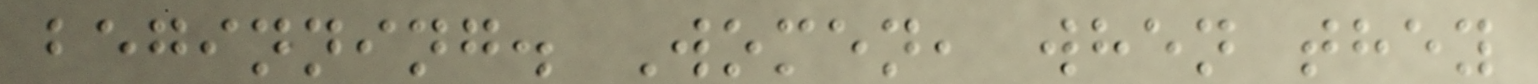beginning. Women, when they
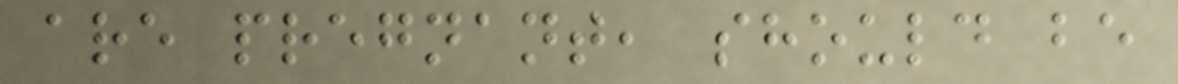are pregnant, should be
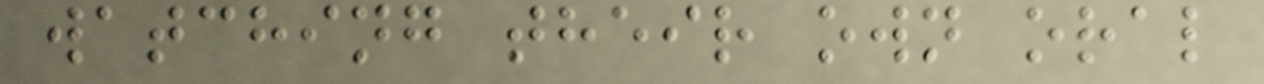watching their own oral
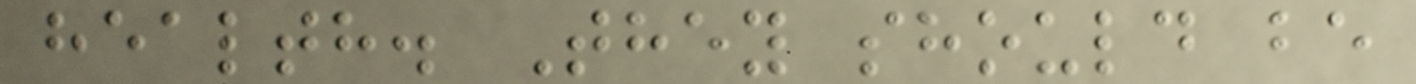health. They should be
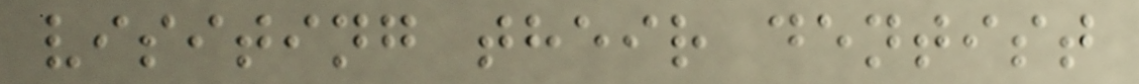visiting their dentist
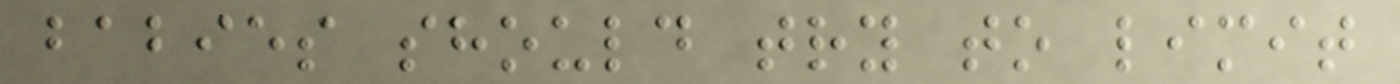babies should try to limit
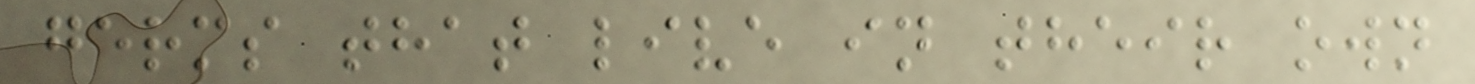germs that live in their own
